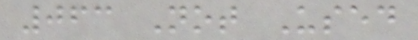063 Not Used
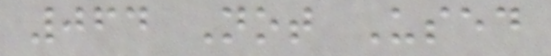064 Not Used
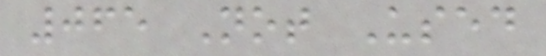065 Not Used
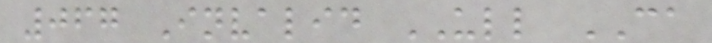067 Invalid ULL CA
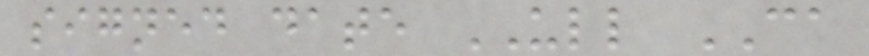signed date ULL CA
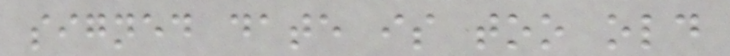signed date is too old
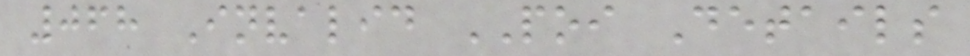068 Invalid POI Details
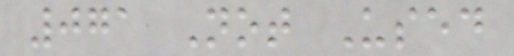071 Not Used
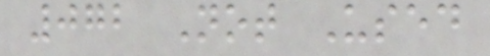072 Not Used
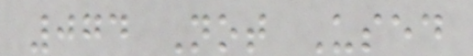074 Not Used
